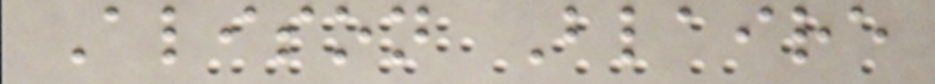Alison Blaire
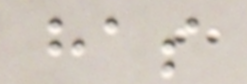has
